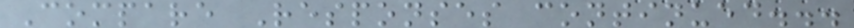Compare Responses continued...
